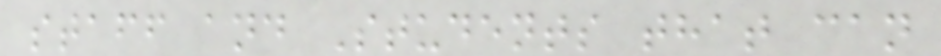staff and Students that can
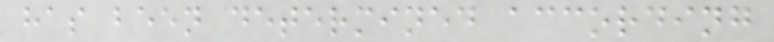has been determined according
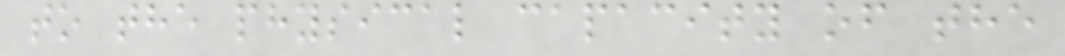to the physical capacity of the
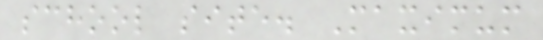school site. Maximum
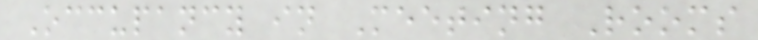Occupancy in Meeting Rooms
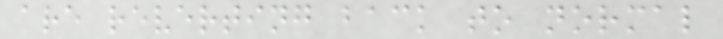are reverting back to normal
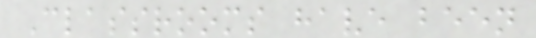Classrooms have been
